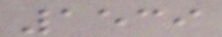1539
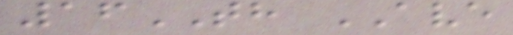16TH AVE
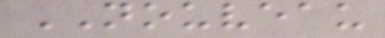NOUVEAU
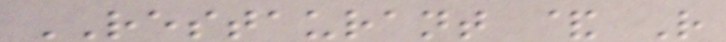RESTAURANT & R
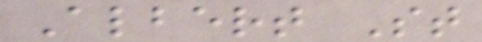Albert St
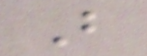B
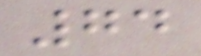74
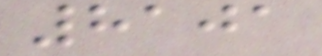8101
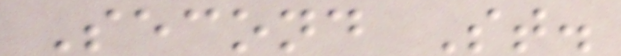Second St.
